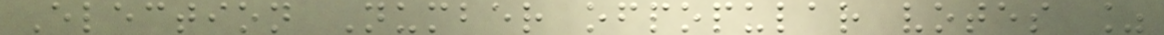Election Number ofpopular votes %
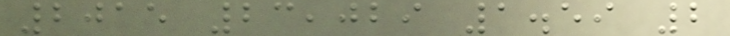2015 23,029 1.59 2
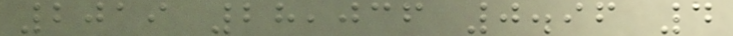2019 28,036 0.96 4
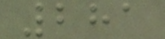281
